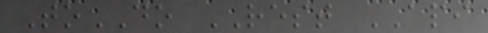ToDO REST API
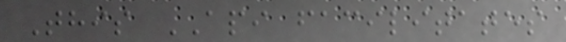This API facilitates
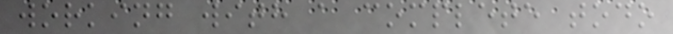working with a complete todo
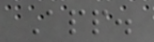App.
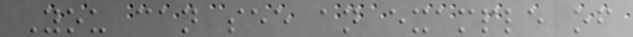You can see an example of
